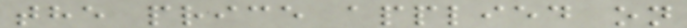the price applied on
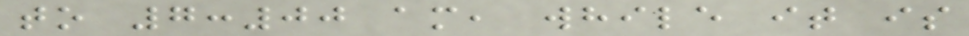to 7:00 am, while it is
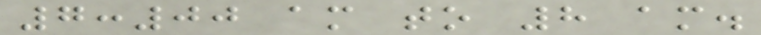7:00 am to 8 am.
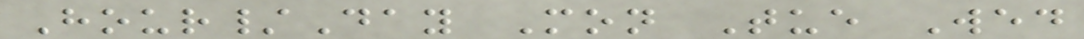Hour/Day Mon Tue Wed
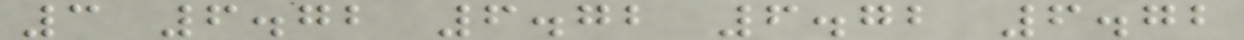3 6.72 6.72 6.72 6.72
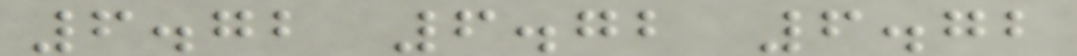6.72 6.72 6.72
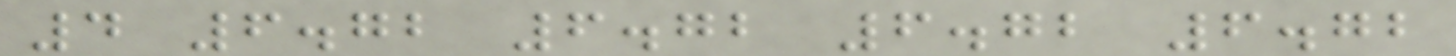4 6.72 6.72 6.72 6.72
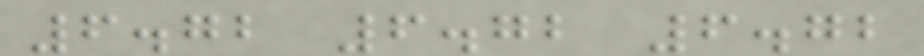6.72 6.72 6.72
